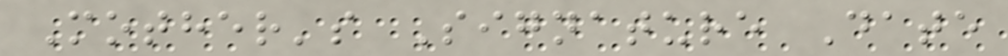Mother's Signature Date
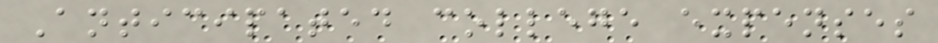Anticipated college expenses
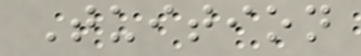Tuition
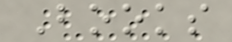Books
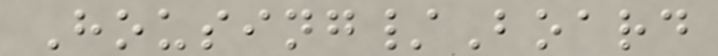Housing/Board
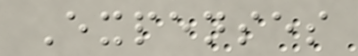Expenses
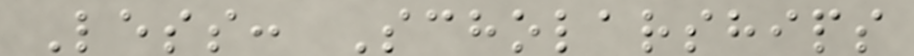Less: Scholarships
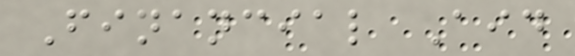Financial Aid
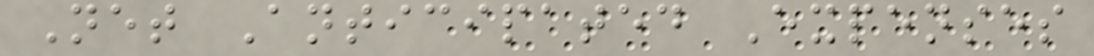Net Anticipated Expenses
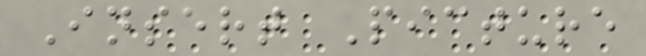Insert Picture
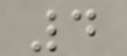4
